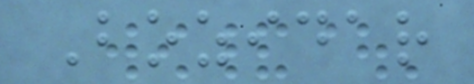Bozidar
